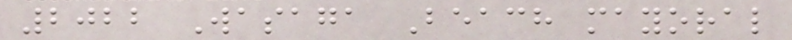2022 Wasaga Beach mayoral
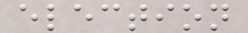election
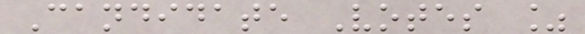Candidate Votes %
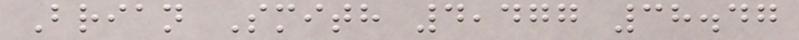Brian Smith 4,477 38.47
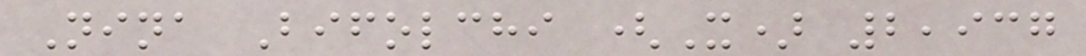Nina Bifolchi (X) 2,937
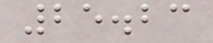25.23
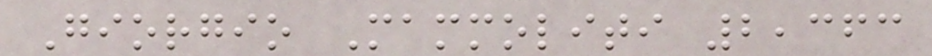Giorgio Mammoliti 2,363
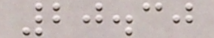20.30
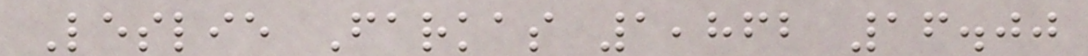Leslie Farkas 1,862 16.00
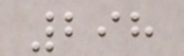298
